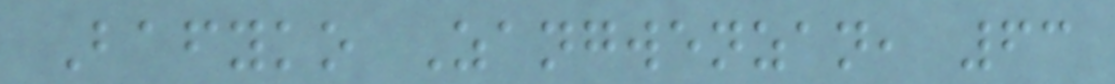Bafyko Zangwenzan, 63
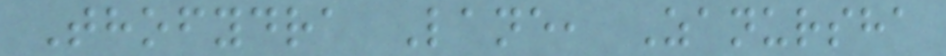Thofydra Lane, Zanursha
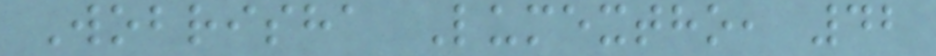Wobrisha Lumextho, 42
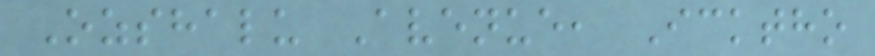Ozshalu Avenue, Icktho
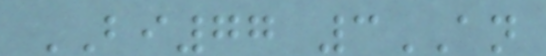BI77 3AN
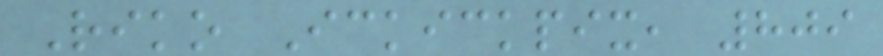Riko Ickickpix, 809
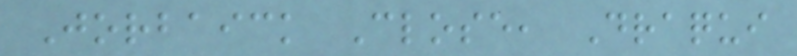Jorbaick Close, Draqui
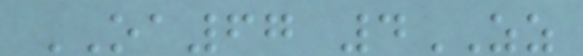OA67 4ZZ
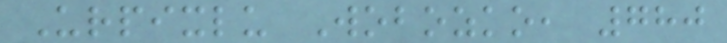Urpixlu Wobozko, 780
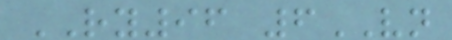RY96 6VN
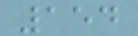154
